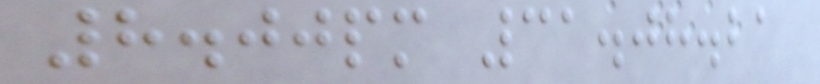8.00pm 31.08.21
